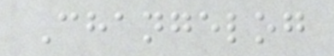Changelog
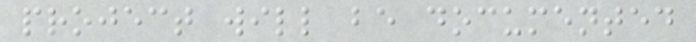project will be documented
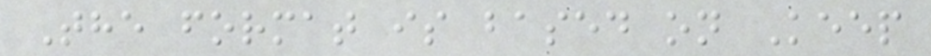The format is based on Keep
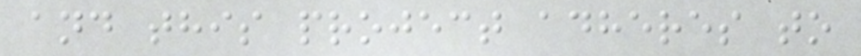and this project adheres to
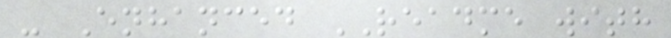- Enhanced README with
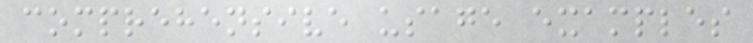comprehensive usage examples
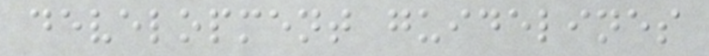development guidelines
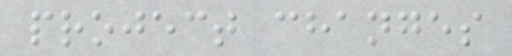project changes
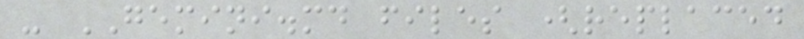- GEMINI.md files (replaced
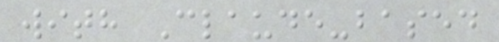with Claude-based
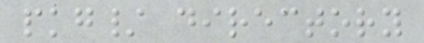pkg/ directory
